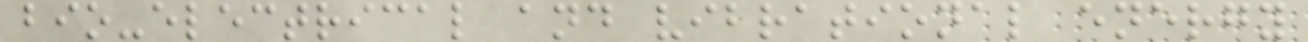bio-electrical and vibrational energy
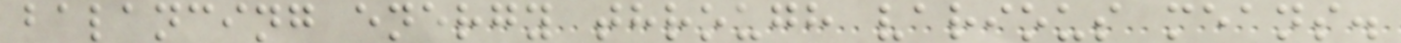balancing energy through various means.
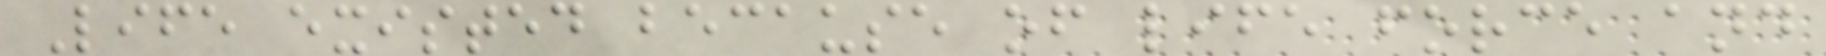Life existed because of life force and
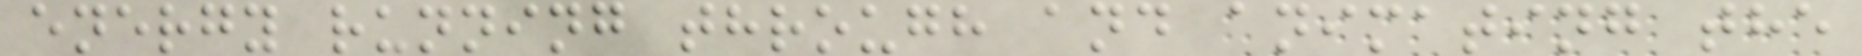energy running through and animating the
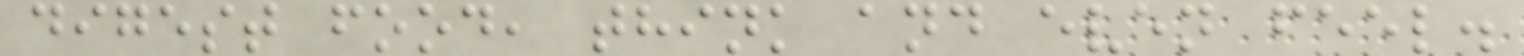digest food, think and even feel.
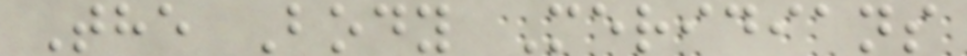The Body Meridians
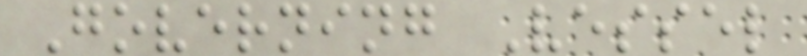Governing Vessel
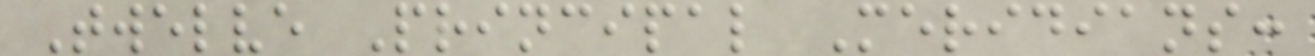Twelve Principal Meridians:
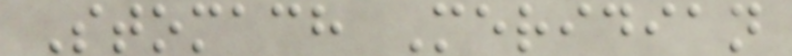Stomach Meridian
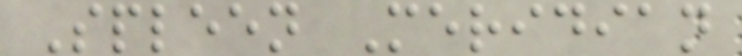Spleen Meridian
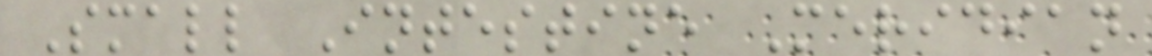Small Intestine Meridian
